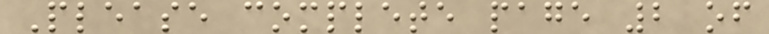Please complete page 2 of
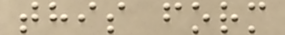this form
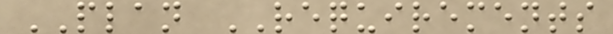PLAN REQUIREMENTS
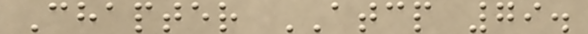Chapter ATCP 79.
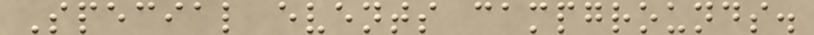Special events campgrounds.
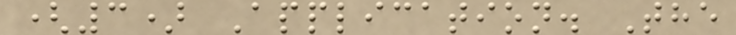(3) Application. The
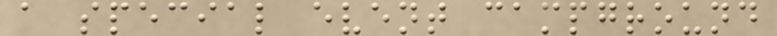a special event campground
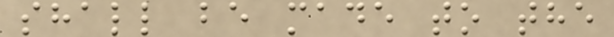shall be made to the
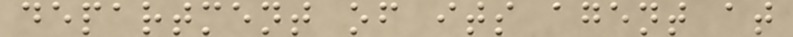department of its agent at
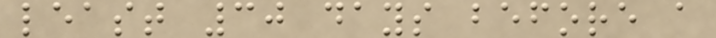least 30 days before a
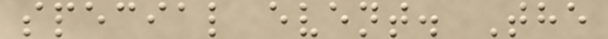special event. The
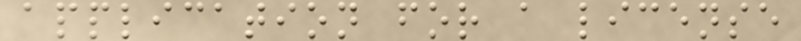application for a license
